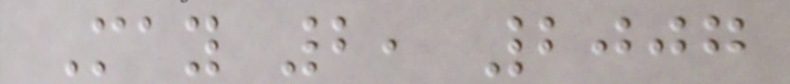May 2, 2007
